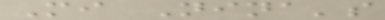Mi Nina's
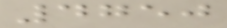4750
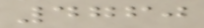4760
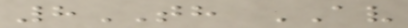8TH AV
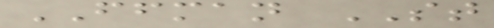FFMAN ST
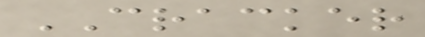CRACKER
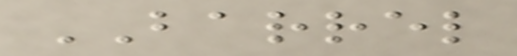BARREL
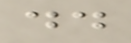dd
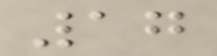17
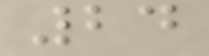24
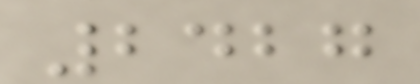2427
